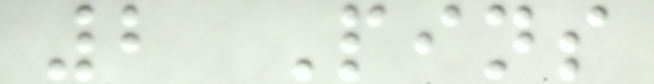2 Pins
